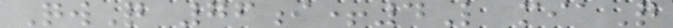QwQ 76i+4L miaQ
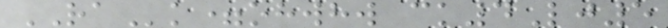RAk=ohwhw ck4Lj5
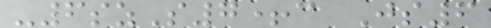-6szS7+c Js6
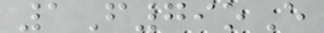1F79oE
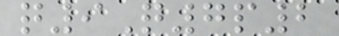q9Q7p2
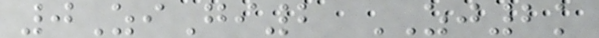0ZiGi2 ZJ2k
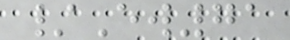/Ew71
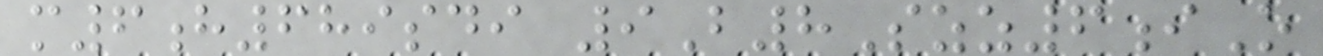m6h689sdi 9B8Szz6iO
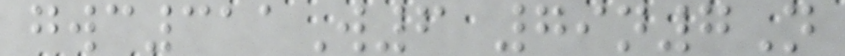gwc311W6 79n7N
